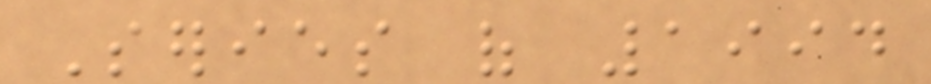Series of 1994
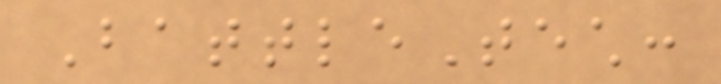BattleTech:
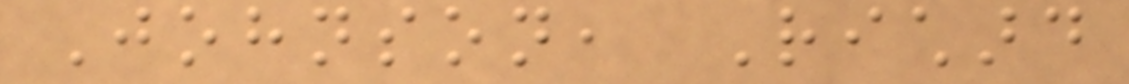Johnson, Richard
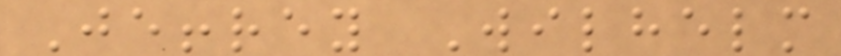Jeffrey Wilhelm
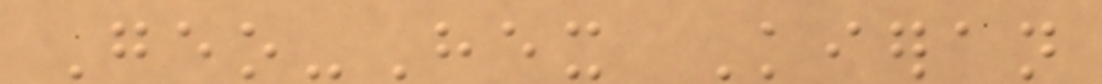Geo-Hex Kieran
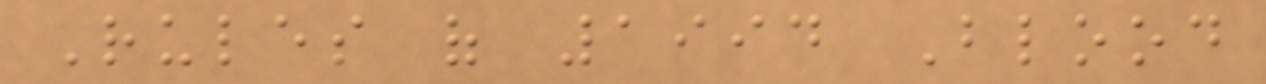Rules of 1994 Blood
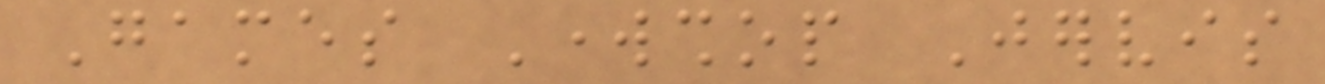Games Workshop Jervis
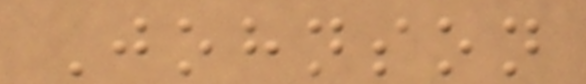Johnson
